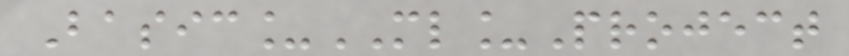Basic_ML_Project
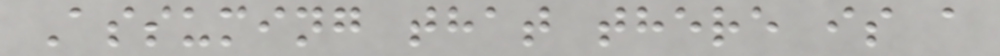Assuming that there is a
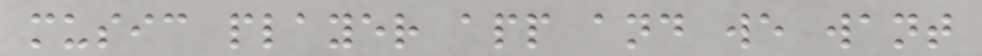music player app and we want
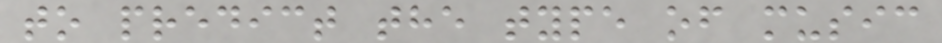to predict the type of music
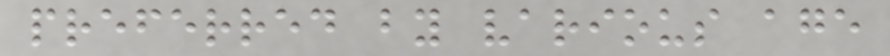preferred by various age
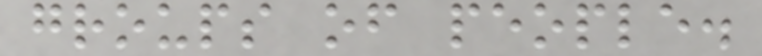groups of people.
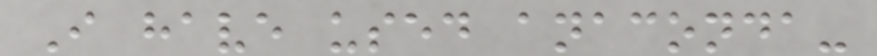I have used anaconda-
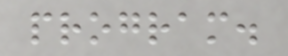program.
